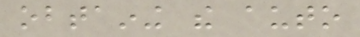obtaining the auto
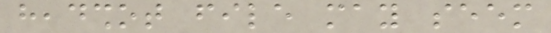headshot file may seem
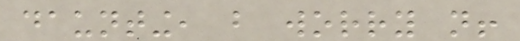daunting, but worry not!
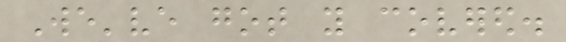We've got you covered.
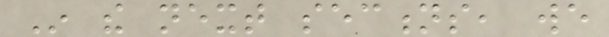In the next sections, we
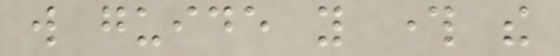will guide you through the
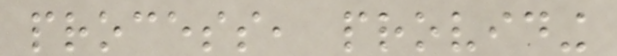process, providing
